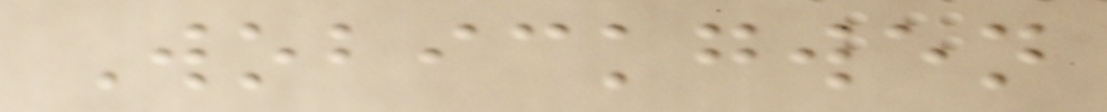Wobickgwen
